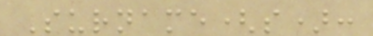Surname(s):
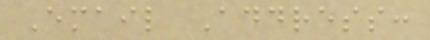Email Address:
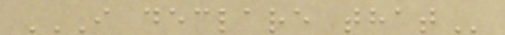I DECLARE THAT
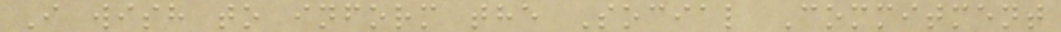I wish to inform the Social Commitment
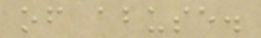of abuse.
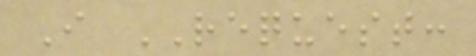I REQUEST:
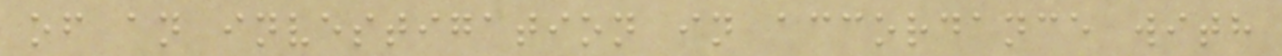of an investigation in accordance with
